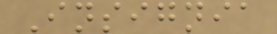Insignia
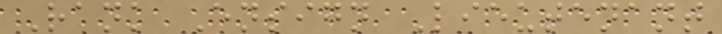Rank Ensign Lieutenant
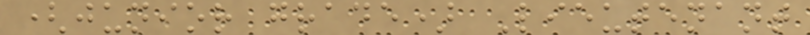(junior grade) Lieutenant
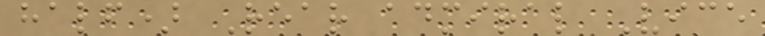half) Rear admiral Vice
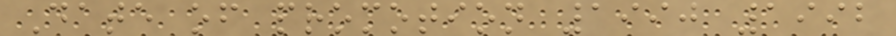Date of promotion 1990 1992
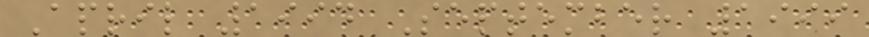April 1994 September 1999
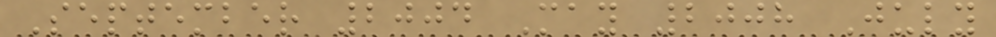September 2004 May 2008 July
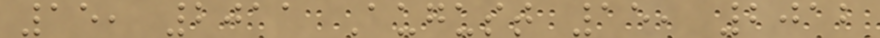15, 2011 August 15, 2012
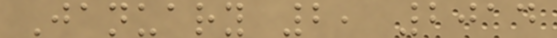January 2, 2014
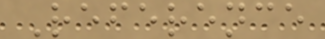Reference
